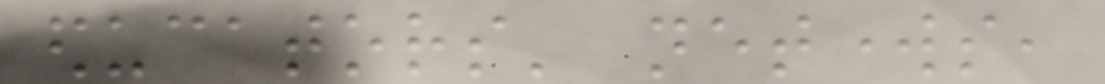educators' networks,
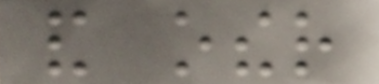and other
